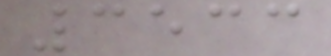3533
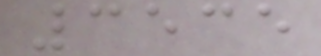3535
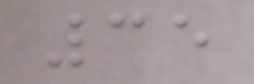35
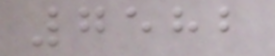7582
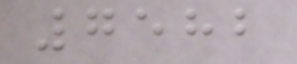7582
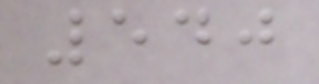540
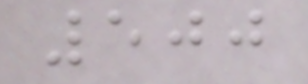500
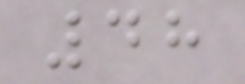48
